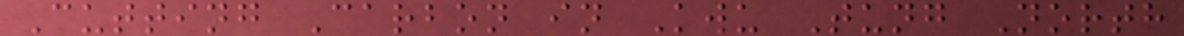Cutting Carbon in Kwu Tung North
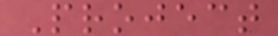Project
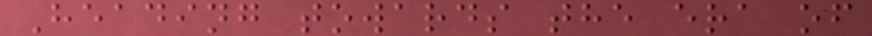Heading towards the era of
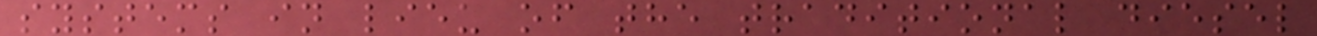systems in lieu of the traditional diesel
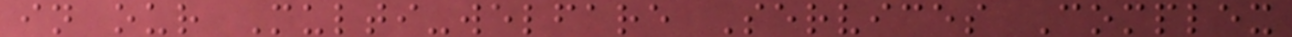in our Multi-welfare Services Complex
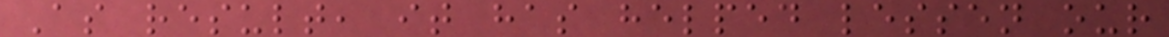As result, it has helped lessen our
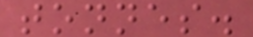tonnes.
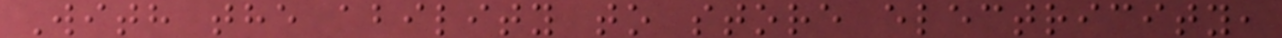With the ability to store electricity,
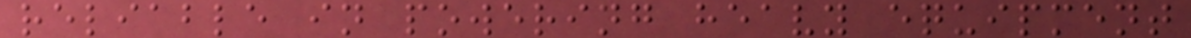reliable in powering heavy equipment
